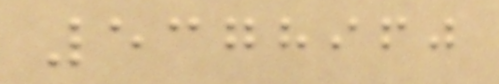5378960
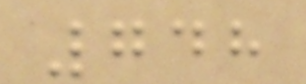748
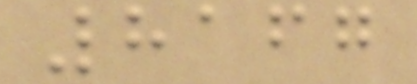8167
